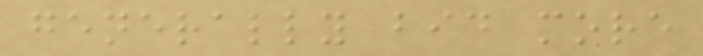generally bid more
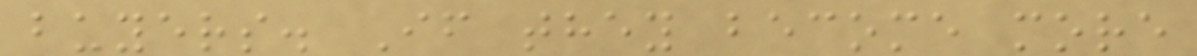buyers. If they become more
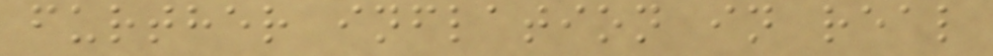further inflation in real
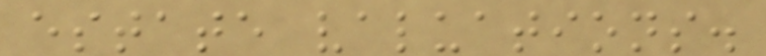estate valuations.
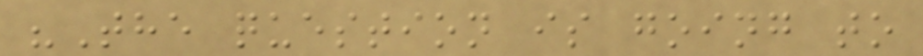"The question is going to
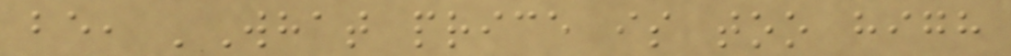be, 'What price is too high
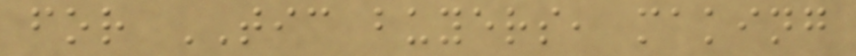for TIC buyers, making
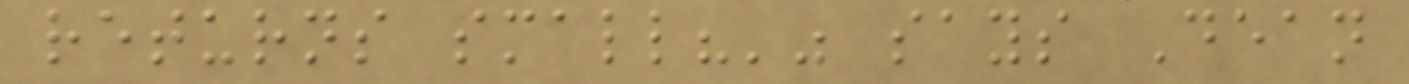returns small?'" says Dean
